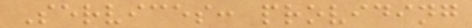Services: providing
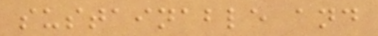sustainable and
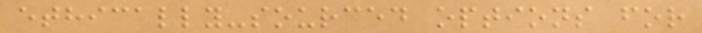ethically-sourced options for
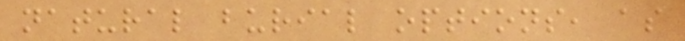natural burial options, as
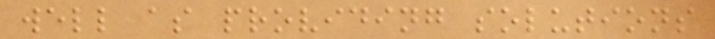well as providing solutions
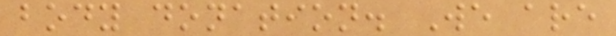body donation. We are
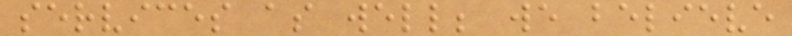services as well; we believe
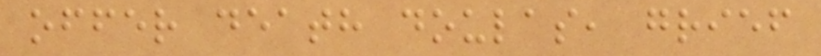offer death doulas, grief
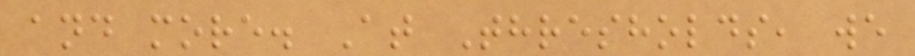and more. At Thresholds, we
